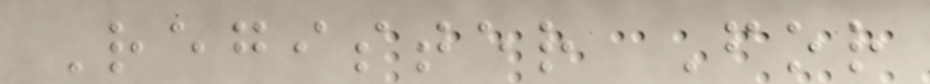Register For
